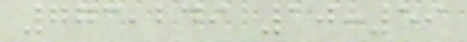773,249 10:59
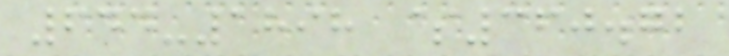644-1898 $360.72
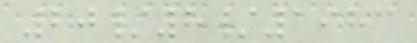20/8/1983
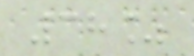38%
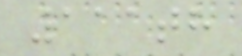111th
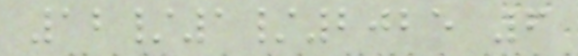12/1/2025 6
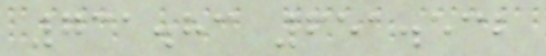731.83 651.532
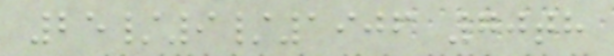25/9/1906 70th
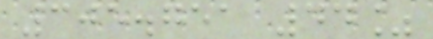305.751 44%
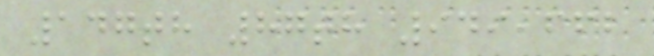147th 87th 949,662
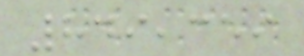849,359
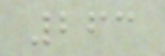263
